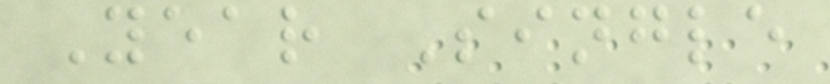Year Single
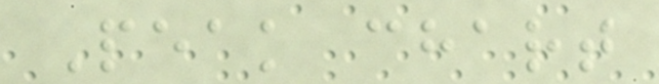Peak chart
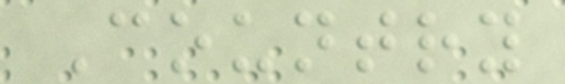Country
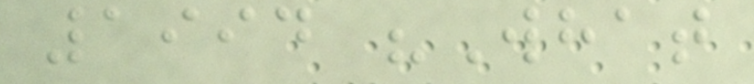1994 "What
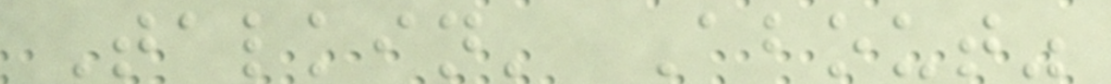Talkin' About"
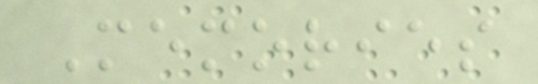Memories
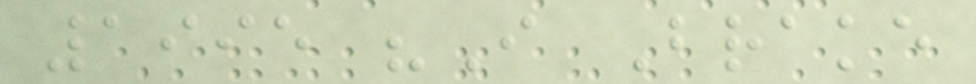1995 "I Brake
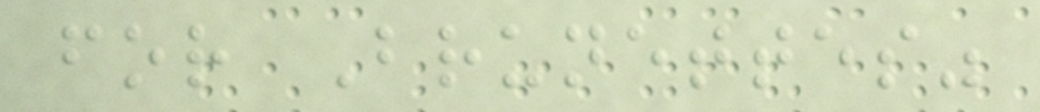for Brunettes"
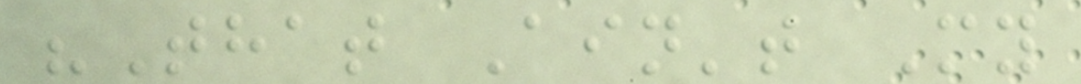"That Ain't My
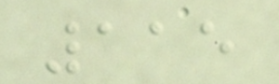115
